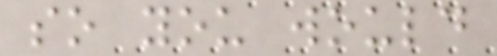so you would
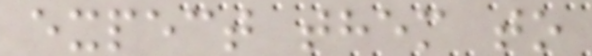expect them to
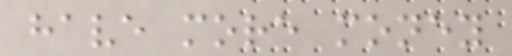have more money
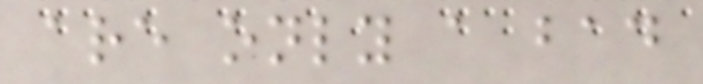are only a bad
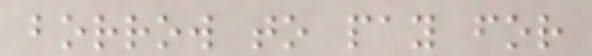borrow to pay for
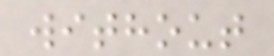without
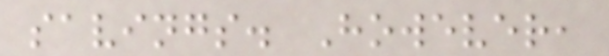savings. However,
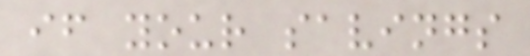if your savings
